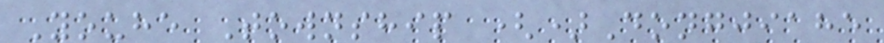Youhe Township ()Dongjiahe
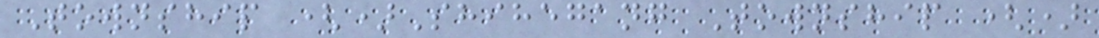Township ()Shihegang Township ()
